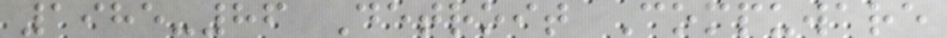1985-86 Detroit Compuware
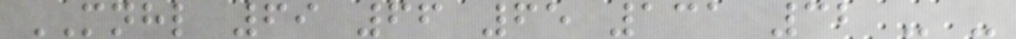MNHL 69 66 65 131 32 - -
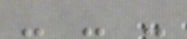- - -
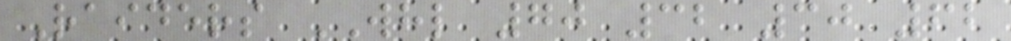Raiders WHL 70 32 30 62
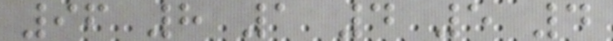96 8 1 4 5 4
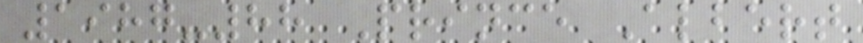1987-88 Prince Albert
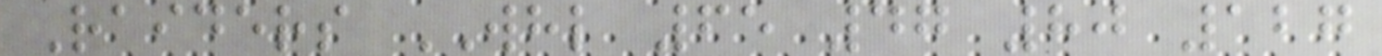Raiders WHL 65 47 80 127
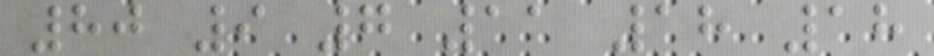80 9 7 11 18 18
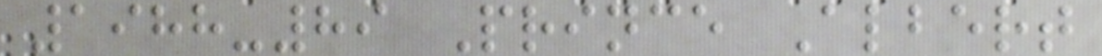1988-89 Prince Albert
